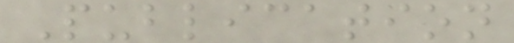Publication
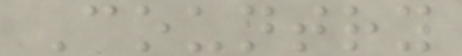Country
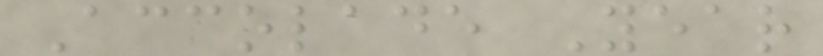Accolade Year
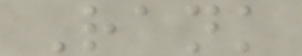Rank
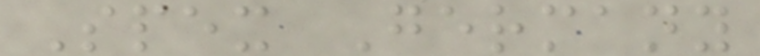Spex Germany
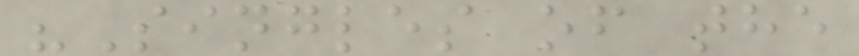"Singles of the
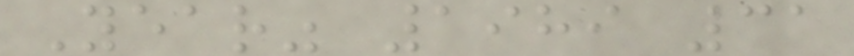Year" 1989 31
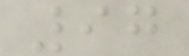97
